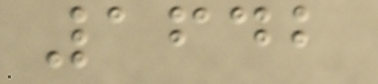1642
